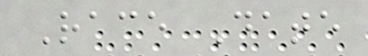Race Date
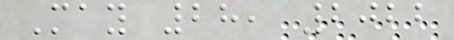May 28, 2022
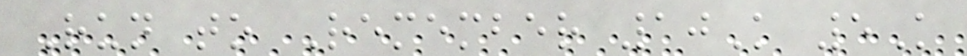Run to Remember 10K 5K
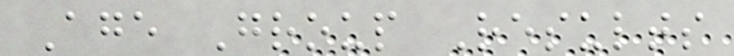Age Group Results
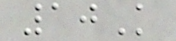10K
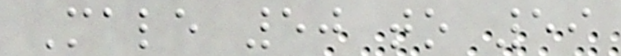Male 50 to 59
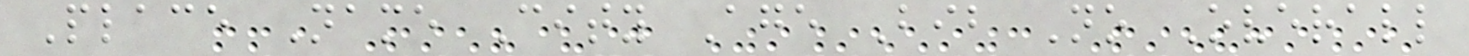Place Name City Age Bib No Overall
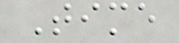Time
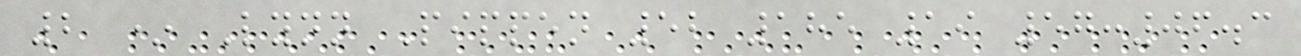2 * Lynn Pippen 52 185 19 57:06.3
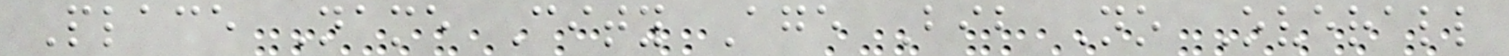Place Name City Age Bib No Overall
